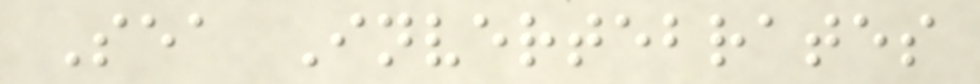Sea Invertebrates
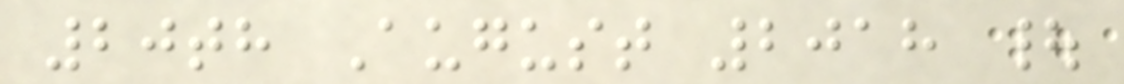20th August 2018 |
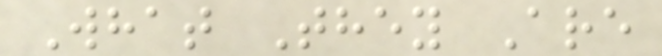What They Are
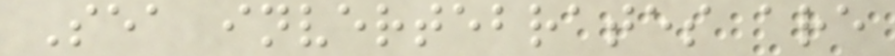Sea invertebrates are
